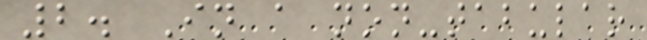2. In a non-tabular
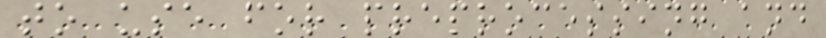to use for preprocessing and
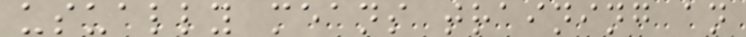usually means training an
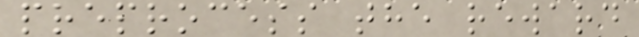preprocess the reward
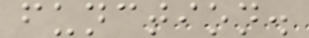function.
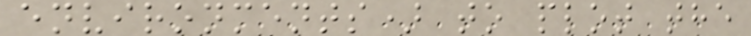environments) to plot the
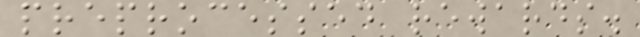preprocessed rewards.
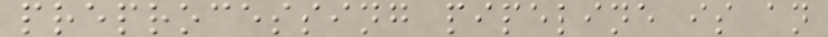preprocessing pipeline is an
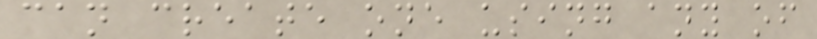can create one using any of
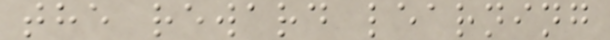the reward learning
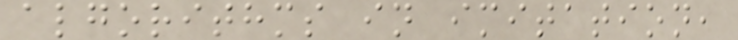algorithms in imitation,
